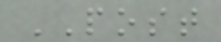POST
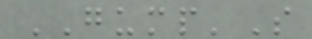GUMP'S
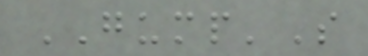GUMP'S
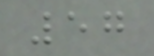57
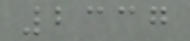2337
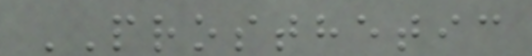PROSTHETIC
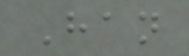Han
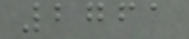2761
